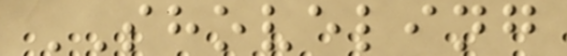SHOVELING
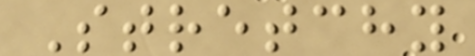Stretchy
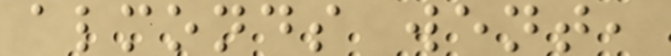almonds went,
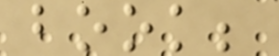book;
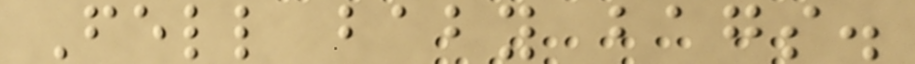Fell baby bags.
